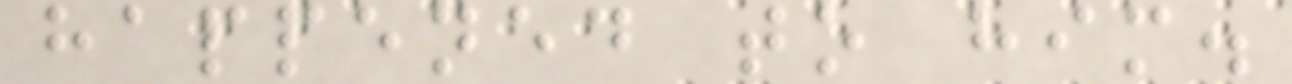happened to him.
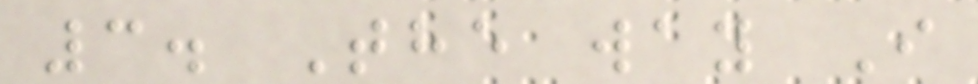3. The way I
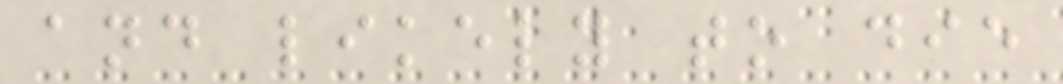and likely to die
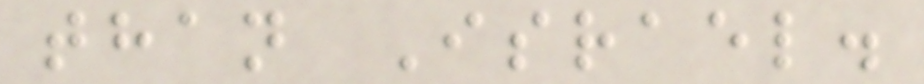than Israel.
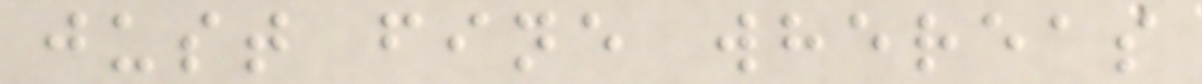just fine whereas
